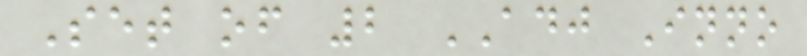Set of 2 ADJ Inno
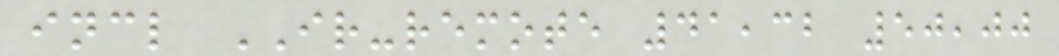incl IR-remote 41,32 50,00
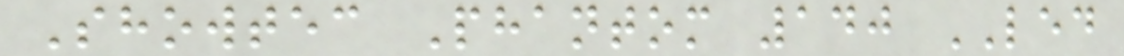Showtec Phantom 140 LED
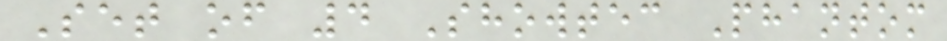Set of 4 Showtec Phantom
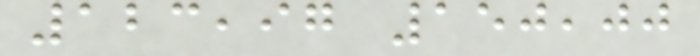123,97 150,00
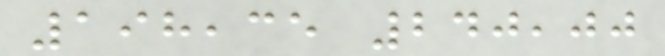198,35 240,00
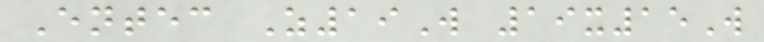Entec Z19W 19x15W
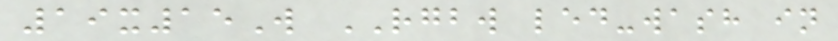19x15W RGBW led-wash in
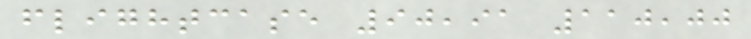flightcase 90,91 110,00
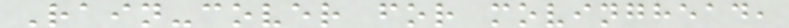Rain-cover for movinghead,
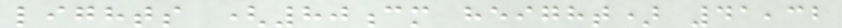lights (80cm height) 41,32
